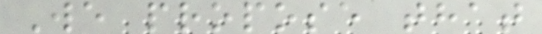We propose that
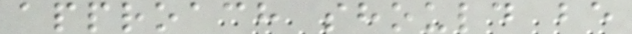approach should be
